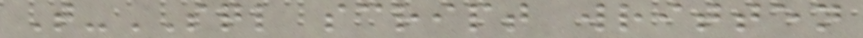T-SQL script written
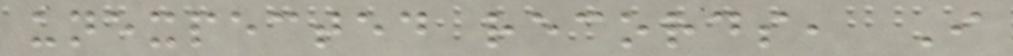unexpected records, I
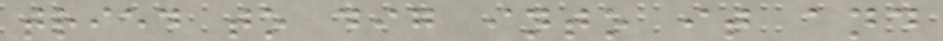tried to dig into it and
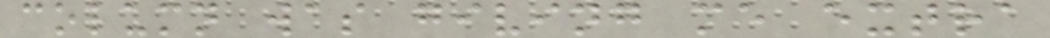column was giving me extra
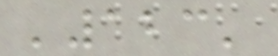'123'
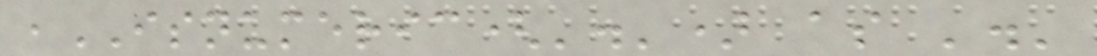,ISNUMERIC('.') as '.'
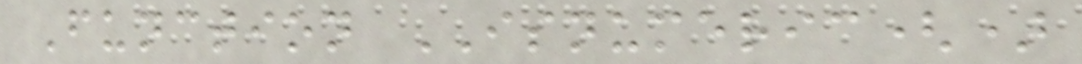Function ISNUMERIC()
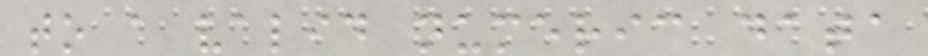to a valid numeric data
